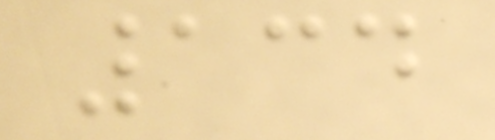134
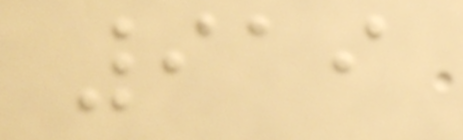919
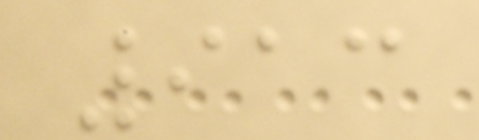913
